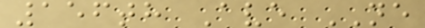156th Ave NE
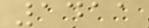1411
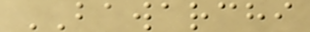BAWARCHI
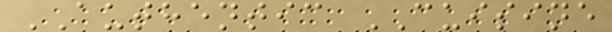AUTHENTIC CUISINE
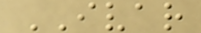IVAR
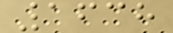1638
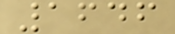1646
